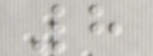8
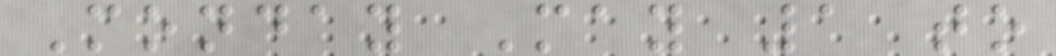Monday May 1 to
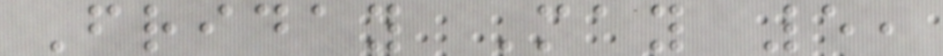Friday May 5,
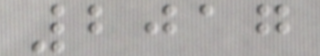2017
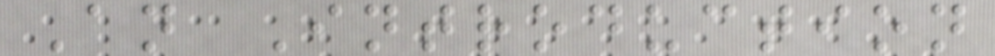An Introduction
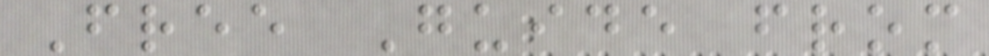Free Guide from
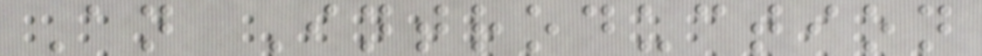An Introduction
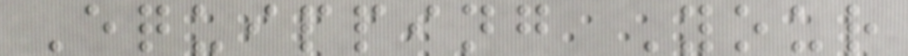Equipping Your
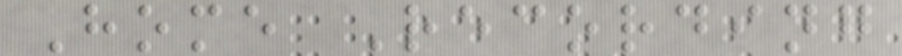Home Recording
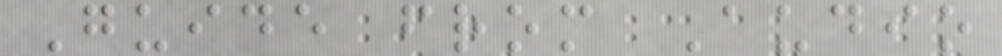Guide from Audio
